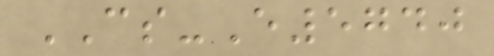CS-E5740
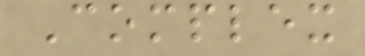Complex
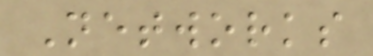Networks
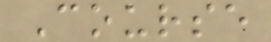Course
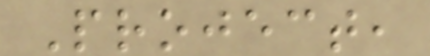Project,
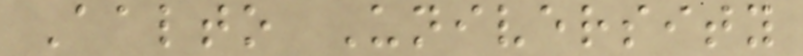Aalto University
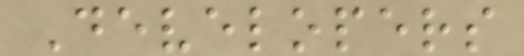Developers
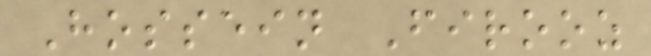Hossein Firooz
